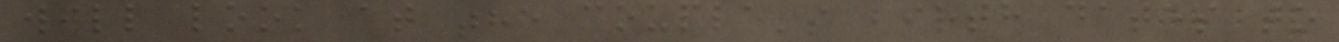will look at the couple's birth dates to
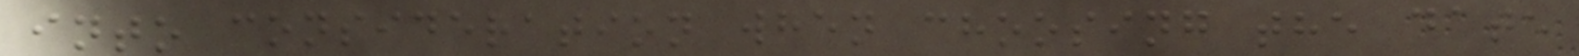into consideration when choosing the date
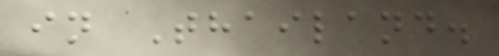in Thailand.
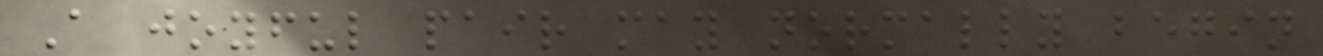A joyful pair may normally begin
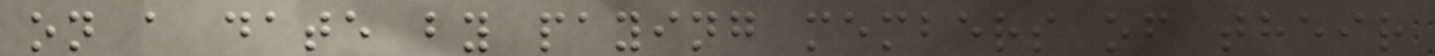on a date by paying members of their
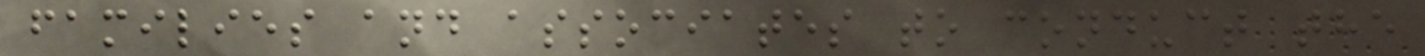families and associates to conduct the
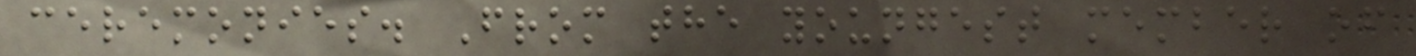ceremonies. From the youngest member of
